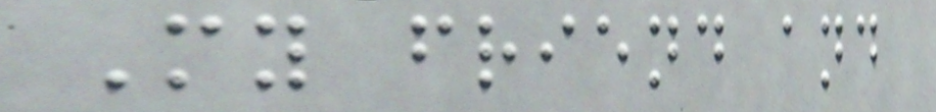My friend and
